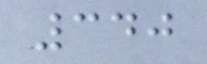340
